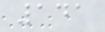141
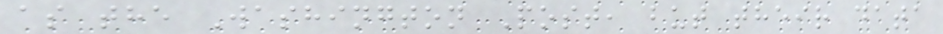as the Washington Post, but their data
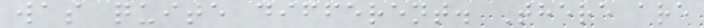was quite different. There are
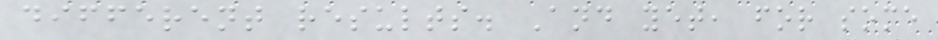different results. And yet, for some
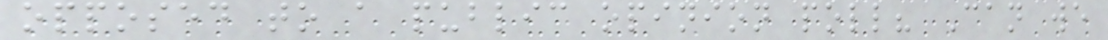opposed to a public opinion poll? Can we
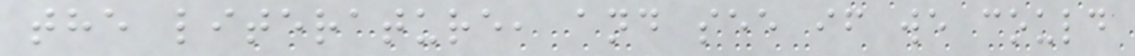the literature, and see if we could
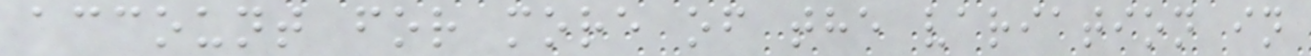account for more of the variation in
